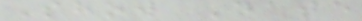Show Date
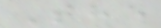The
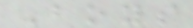Boys
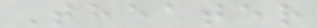Theater
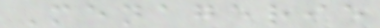Menagerie
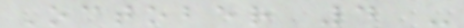October 4 -
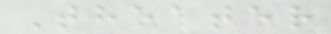Theater
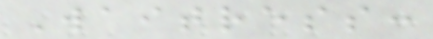Waitress:
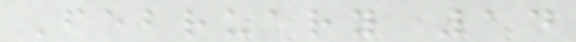February 14
